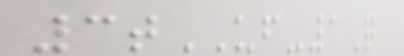3tUF-1Q
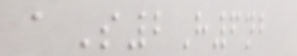aS2H6nb
